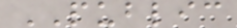PUBLIC
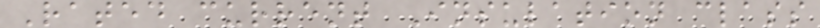Rated current Insulation class
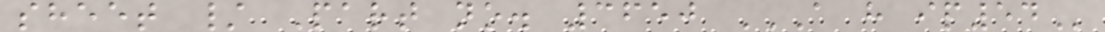sheet / Part no. 3650 A H IP54
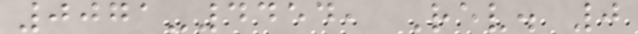0071-4454, Rev. 0
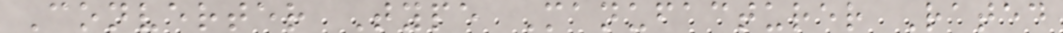Converter Type Manufacturer Rated
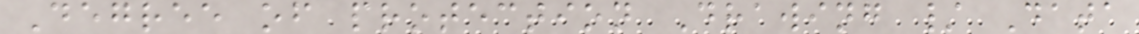Degree of protection Drawing / Data
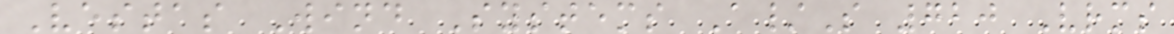Vestas Wind Systems A/S 720 Vrms
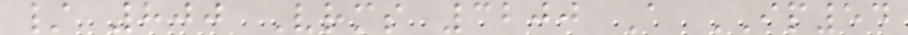/ 800 Vrms 3200 A IP54
